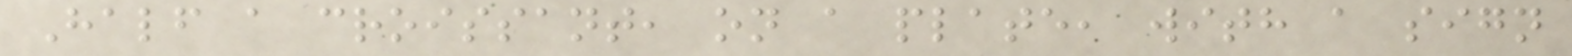Half a croissant, on a plate, with a sign
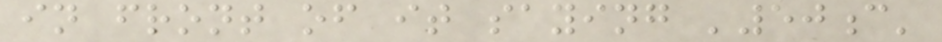in front of it saying '50c'
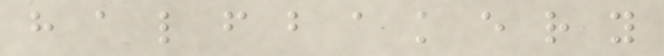h a l f b a k e r y
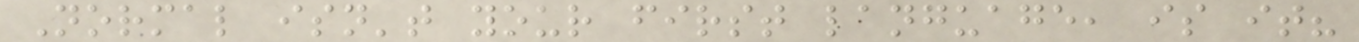Normal isn't your first language, is it?
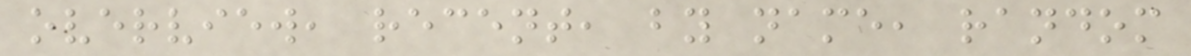overview, recent, by name, random
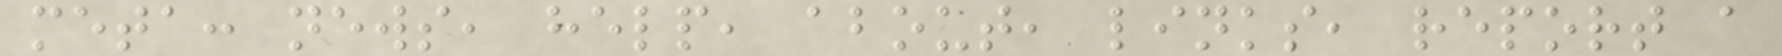meta: news, help, about, links, report a
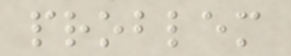problem
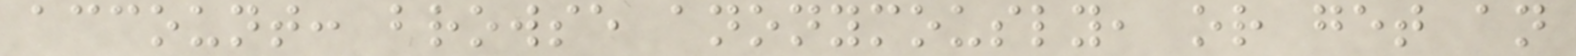account: browse anonymously, or get an
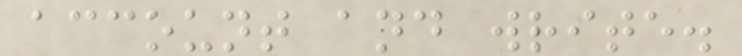account and write.
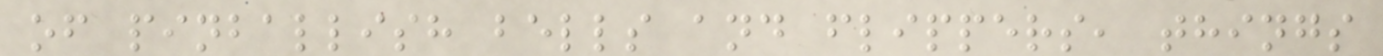of pinballish bells and flippers, things
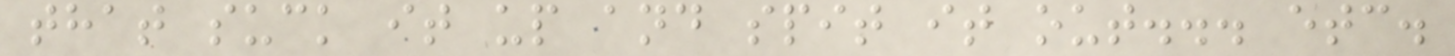that suck it up and spit it out... etc.
